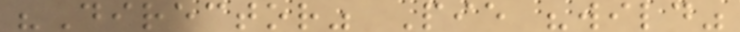"Director" Pie "wild"
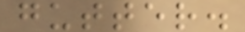gutter.
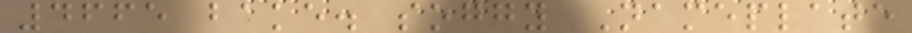4665 bake. soggy Nameplate
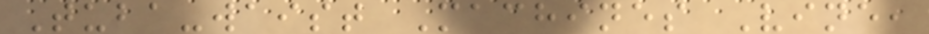Tuba-waist Machines Vine,
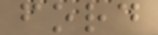ford
